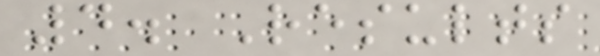4. Results
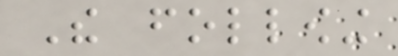The following
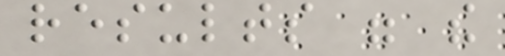results were the
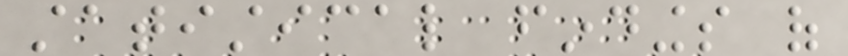statistical findings of
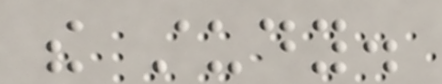the study.
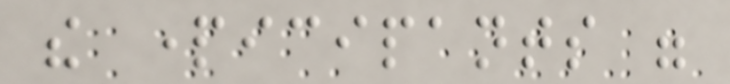the participants were
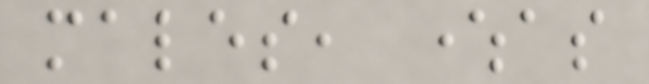males, whereas
